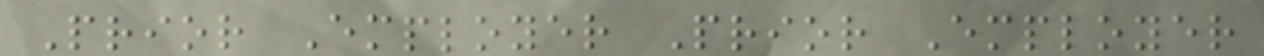Prior Employer Prior Employer
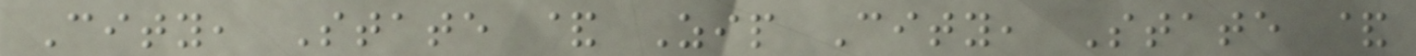City, State & Zip City, State &
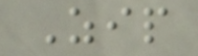Zip
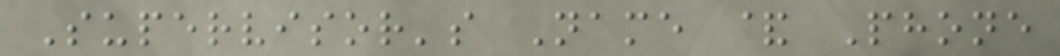Supervisor's Name & Phone
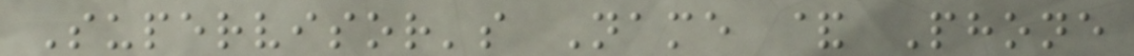Supervisor's Name & Phone
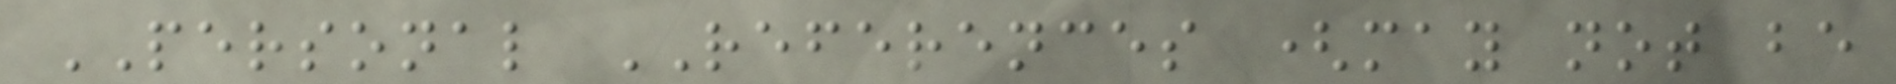PERSONAL REFERENCES (may not be
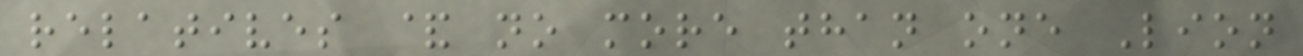relatives & no more than one Lion
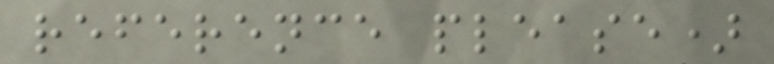reference please)
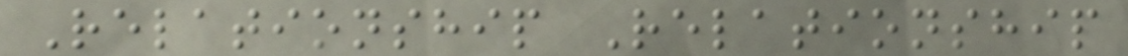Relationship Relationship
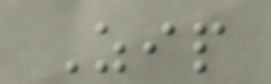Zip
